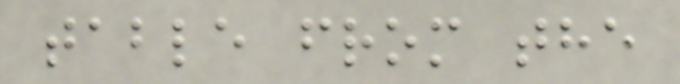table from the
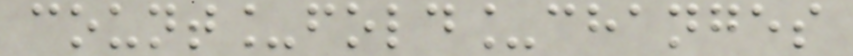count_fold_changes
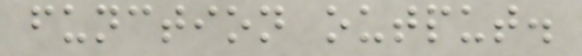function output.
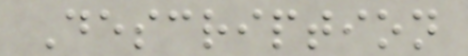Description
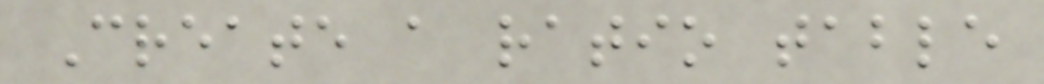Create a ratio table
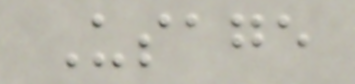Usage
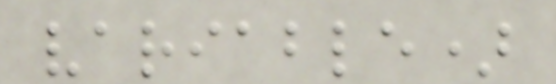variable)
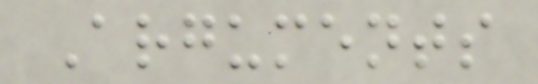Arguments
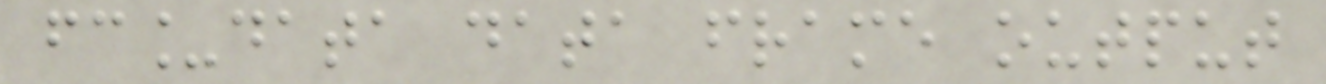fc_data data frame output
